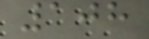108
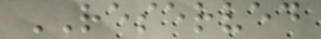RESERVED
